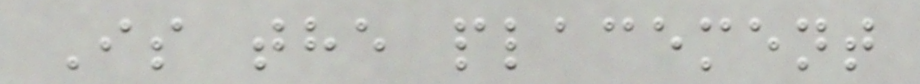Is the placement
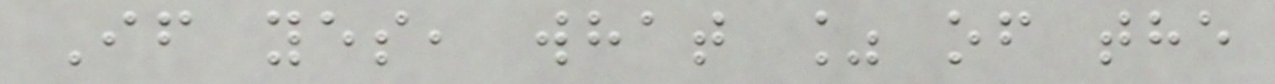If yes, what % of the
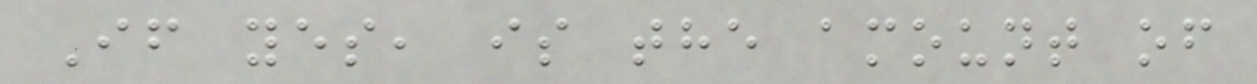If yes, is the amount of
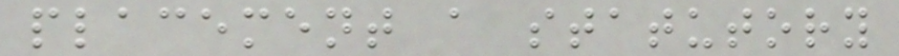placement a statutory
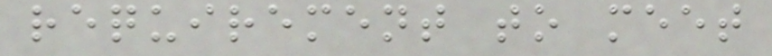requirement to meet
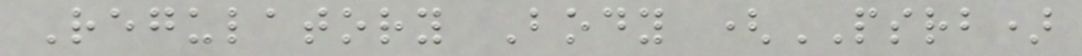Regulatory Body (PSRB)
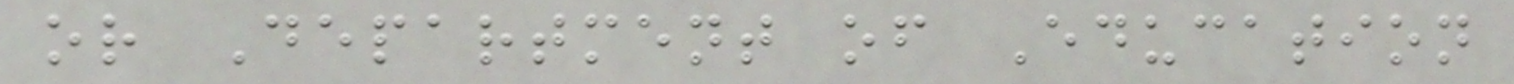or Department of Education
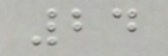24
